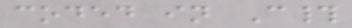coded in C#
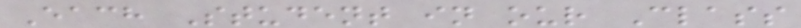Each Student in our Class
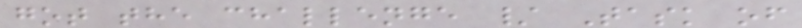got the challenge / Task of
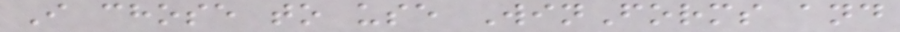I chose to use WinForms and
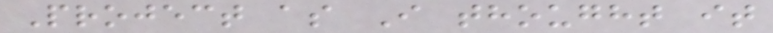Project as I thought it
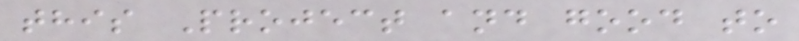this Project and good to
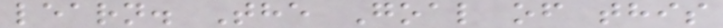learn. The Goal of this
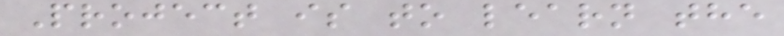Project is to learn the
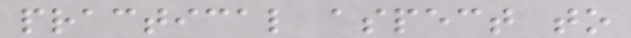practical aspect to
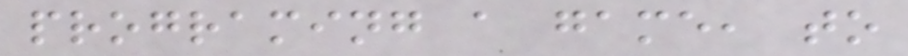programing a game, to
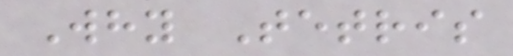Why Tetris
